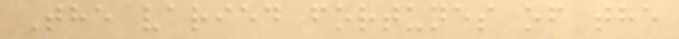The varied fortunes of the
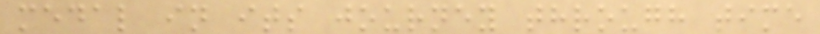medal in its journey through time
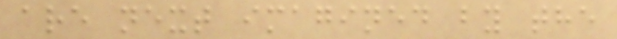are next imagined by the
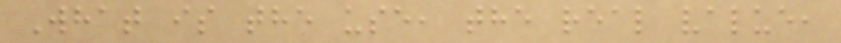What is the use, the real value,
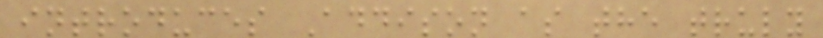introduces Addison as the truly
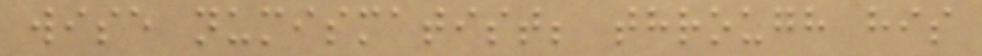wise numismatist; through his
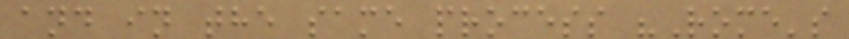and in the same process "Rome's
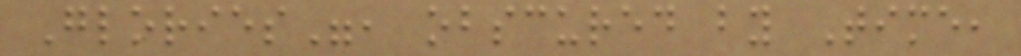Glories", obscured by Time,
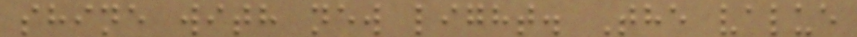shine with new light. The value
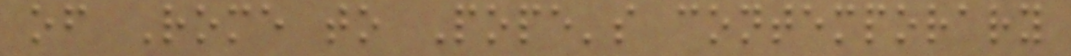of Rome to Pope's contemporary
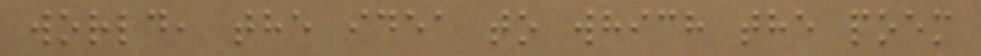world, the idea to which the poem
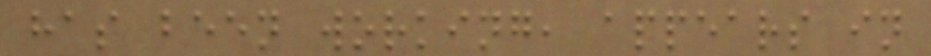has been working, appears in
